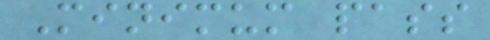Minimum pass
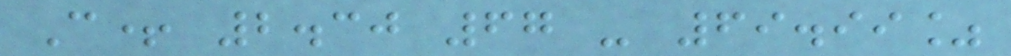C+ 2.30 67 - 69.99%
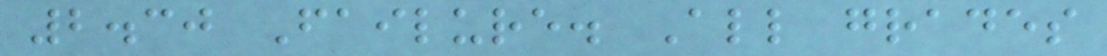2.30 Failure. All grades
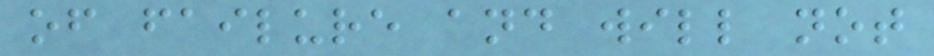of failure and will not
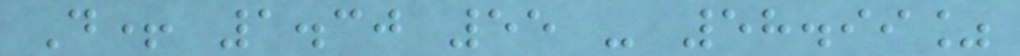D+ 1.30 55 - 58.99%
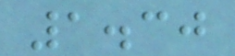1.30
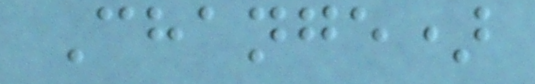Change)
